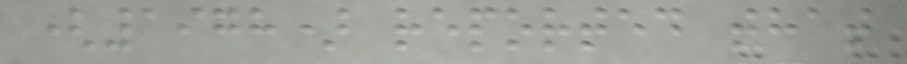(1978) reported that
